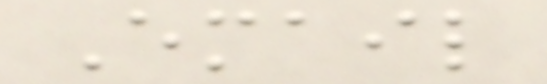Email
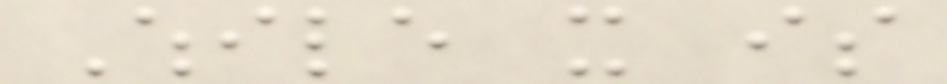While it is
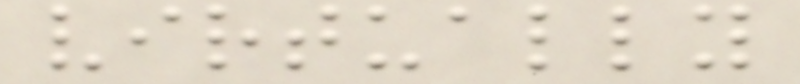virtually
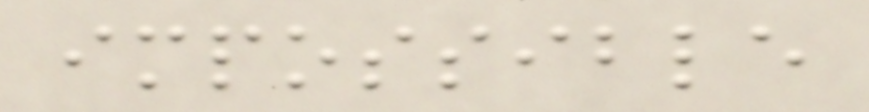impossible
